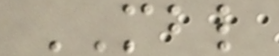MBL
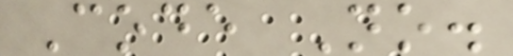Code No.
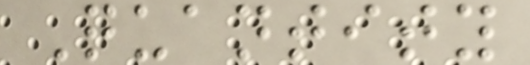Quantity
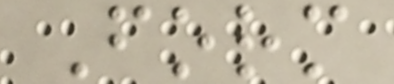Form
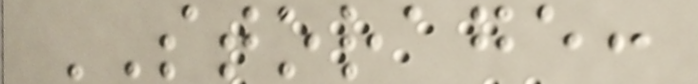STORAGE:
